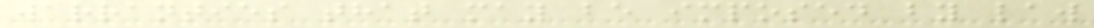warranties that may be imposed by law
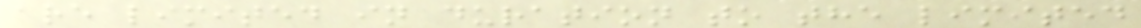are limited in duration to the limited
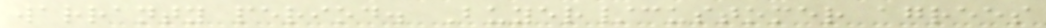warranty period. Buyer/customer agrees
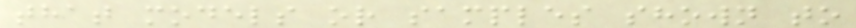that models or samples shown to
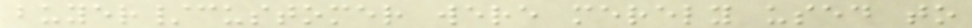buyer/customer were merely used to
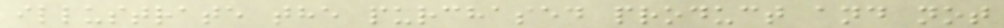illustrate the purchased product and not
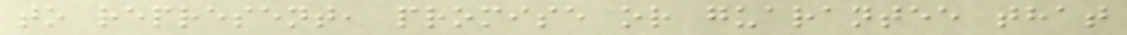to represent, promise or guarantee that
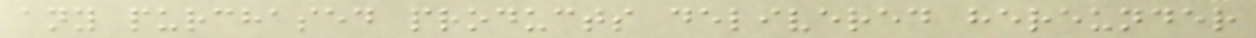any purchased products delivered hereunder
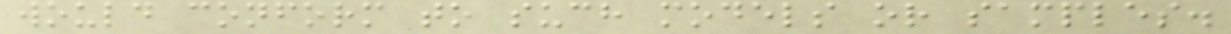would conform to such models or samples.
